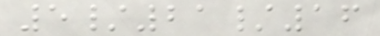5/21/16
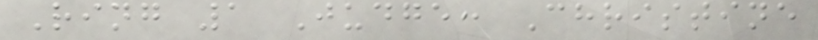Ring 1 Judge: Christine
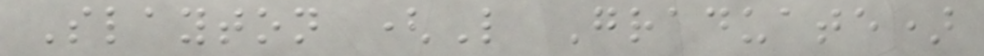Slayton (L Graduate)
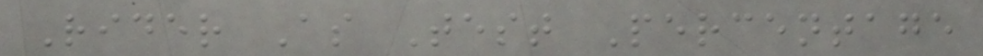Rider As Test Percentage
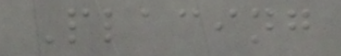Placing
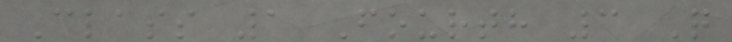Class 1 Fourth 3 Q
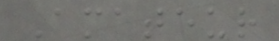Amateur
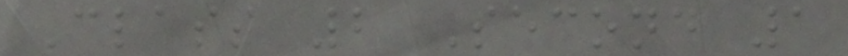Class 2 Second 1
